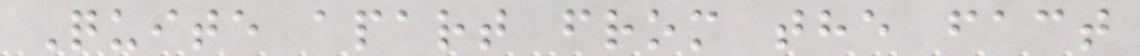Quite apart from the fact
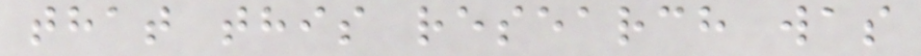that this research was
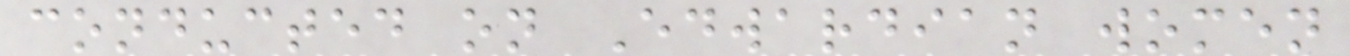conducted on Edwardian women
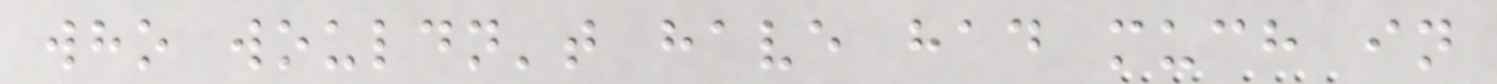who wouldn't have had much in
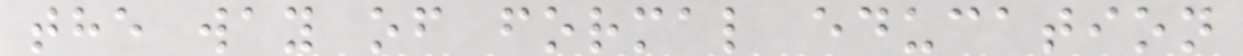the way of formal education
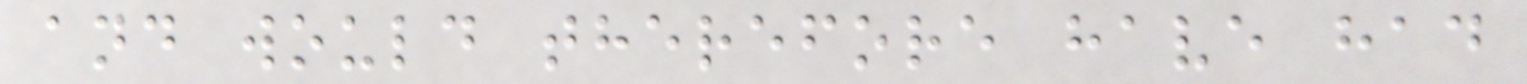and would therefore have had
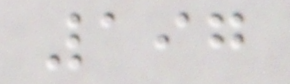197
